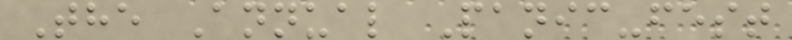The Annual Panic-fest
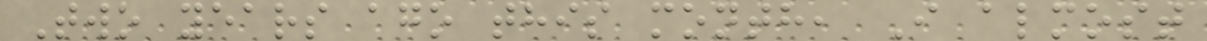Two years ago this month, I almost
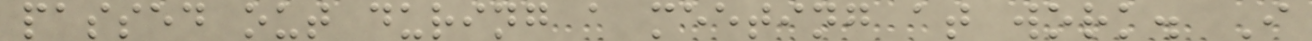passed out during a meeting at work. I
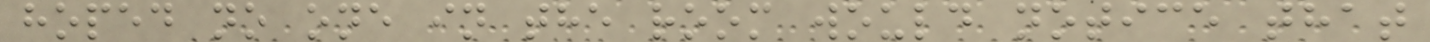hoped no one in the room would notice that
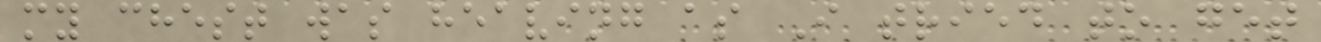my chest was heaving as I tried to get
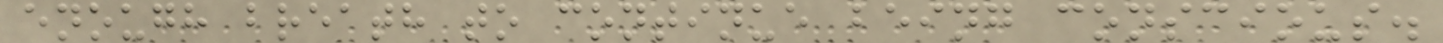enough breath to continue being conscious.
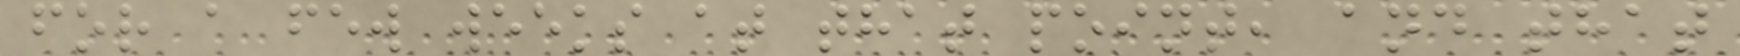for a few weeks at that point, and that
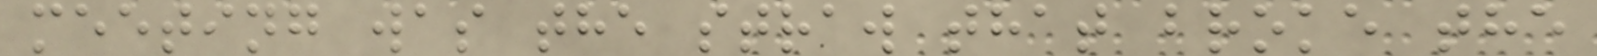meeting was the straw that broke the
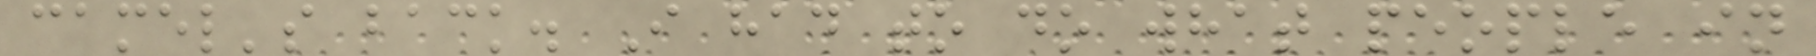camel's back. I had to do what people in
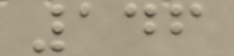146
